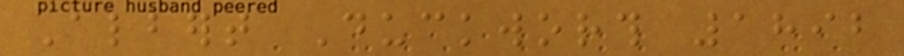Albert Duckworth 1892
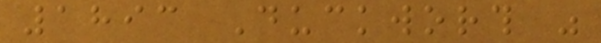1893 Duckworth was
